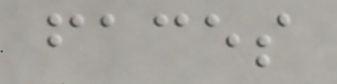faces
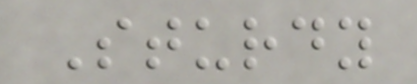Sturdy
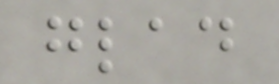glad
